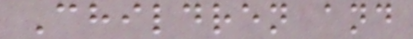Children and
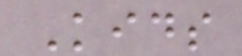Kids
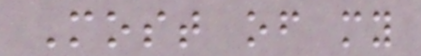Most of my
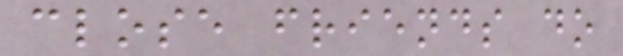close friends do
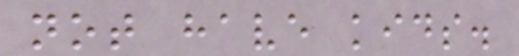not have kids.
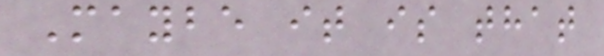Maybe it is that
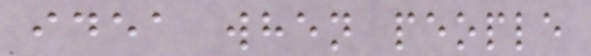idea when people
